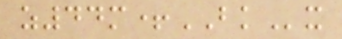z44m+BKx
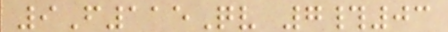9F115Qv 7#03
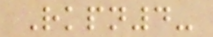Rkpn4-
